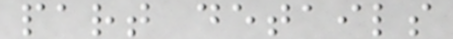part details
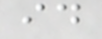id
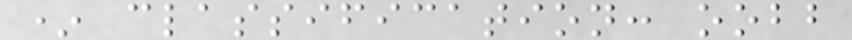* classification: oobb
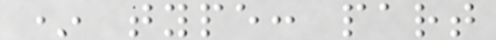* type: part
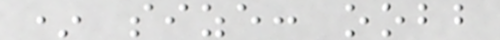* size: oobb
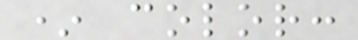* color:
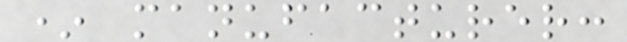* manufacturer:
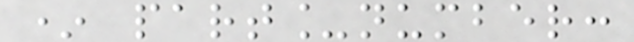* part_number:
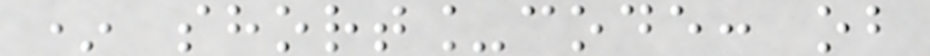* short_code: ob
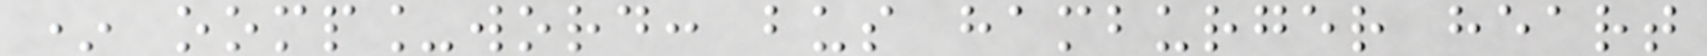* oomp_word: bus hamburger heart
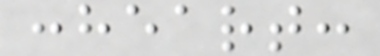:heart:
